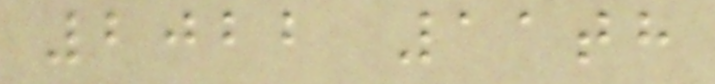2022 11th
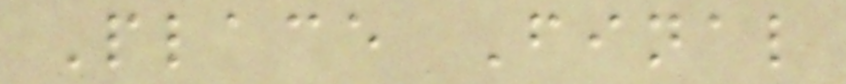Place Final
